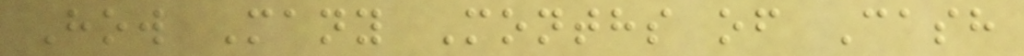How Many Months of Cash
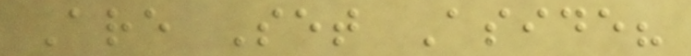Are Set Aside?
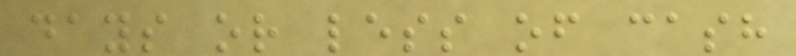days or less of cash
